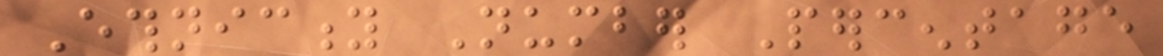Ethnicity Number Percentage
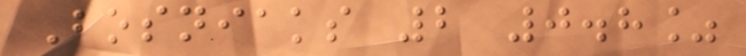Bosniaks 2 0.8%
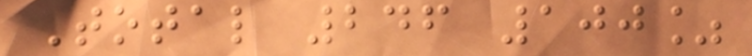Total 246 100%
